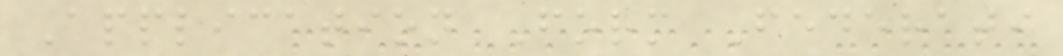Application Form Federati
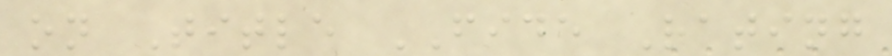on Title FIDE Rating
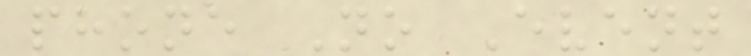phone No Event
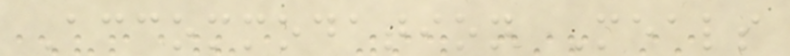Accommodation Meals
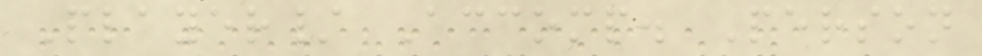Player/ Accomp. Person
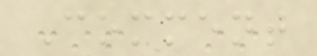Comment
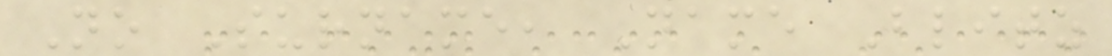No Surname, Name Blitz
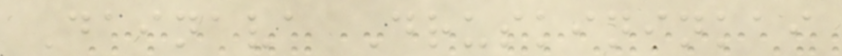Dainava Druskininkai
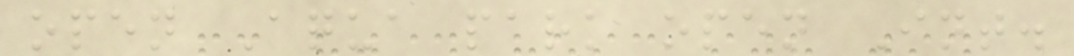open Aqua park open Int.
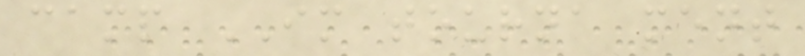camp IM tourna ment
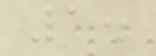1.
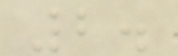2.
